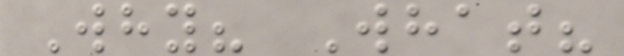Why? What?
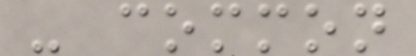- common
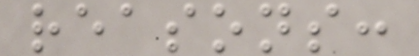reasons:
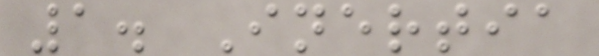1. Inertia
